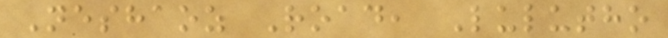Neshaoz Road, Lulutho
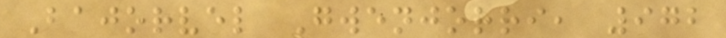Bajorvel Gwenjorri, 972
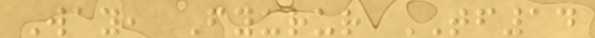Way, Fyurur TF14
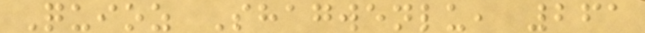Quioz Shagwenlu, 261
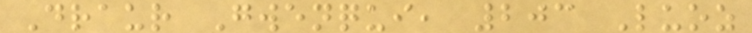Draur Gwenqui, 203 Luoz
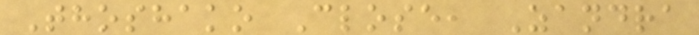Thoshako Close, Zandra
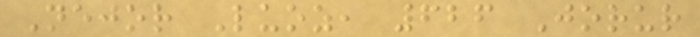Nejor Luoz, 626 Jorur
